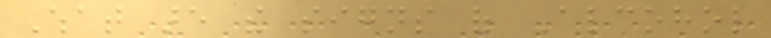What are the signs of Alcohol
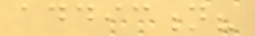addiction?
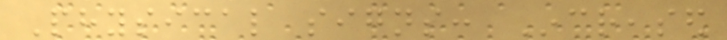Physical signs: Increased
